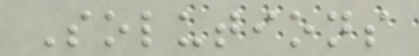Solutions
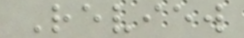Review
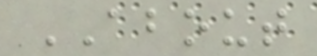ABOUT
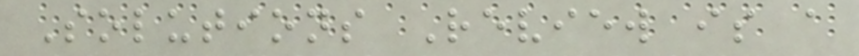Solutions Review is a
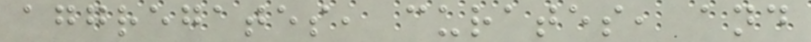aggregates, curates, and
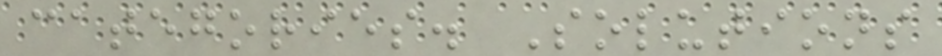categories. Solutions
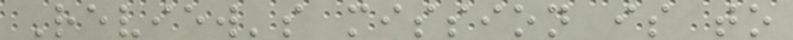Review's mission is to
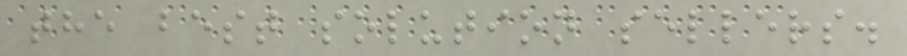the best solution sellers.
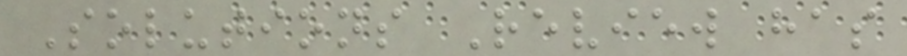Solutions Review has
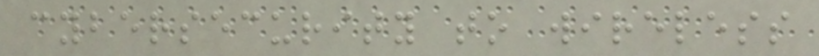cybersecurity to wireless
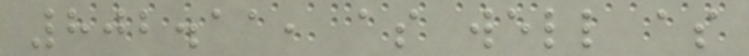802.11, as well as
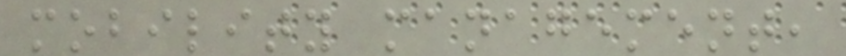mobility management,
